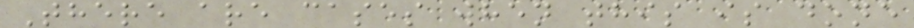There are cases when this is done
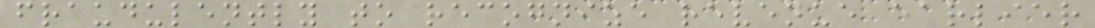fraudulently to recognize revenue earlier
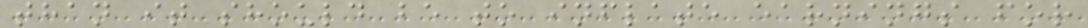than it should be to inflate earnings for
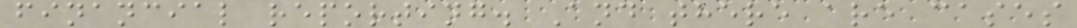financial reporting. And there are cases
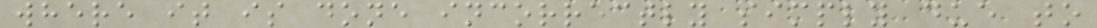where it is done incorrectly simply due to
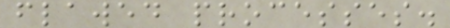flawed processes.
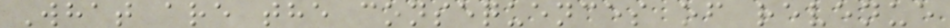What are the consequences of revenue
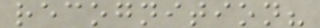recognition?
